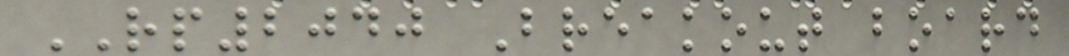RP2040 Breakout board
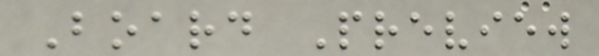Board Preview
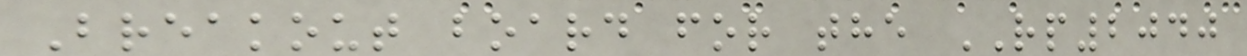Breakout board for the RP2040
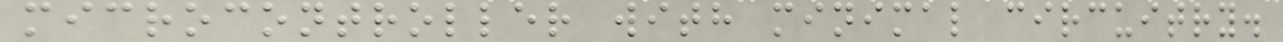microcontroller with minimal circuitry.
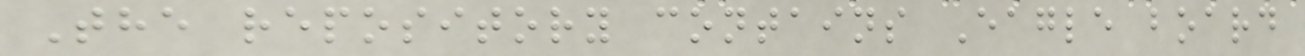The repository contains Eagle board
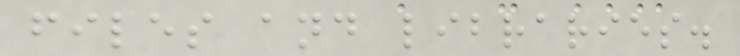files and libraries.
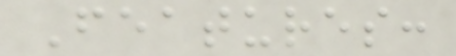Features:
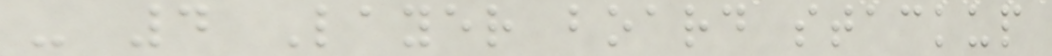- 4 Layer board stackup
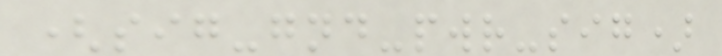(sig-gnd-pwr-sig)
